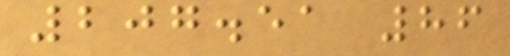207.51 86
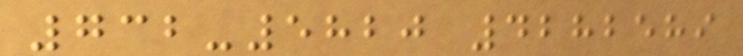732-5820 4282589
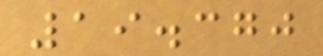19.370
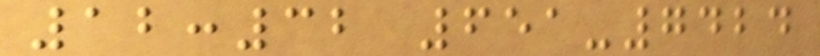12:32 651-7424
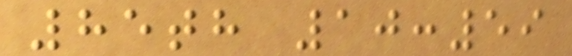85th 10:59
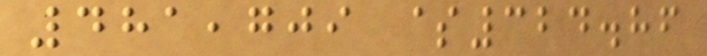481,709 $324.86
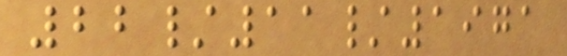22/11/1971
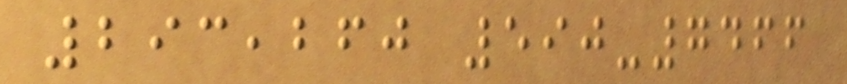293,260 590-7466
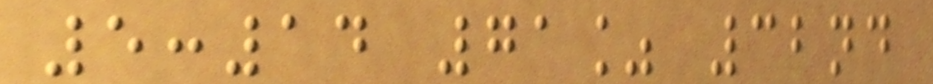5:14 71% 32nd
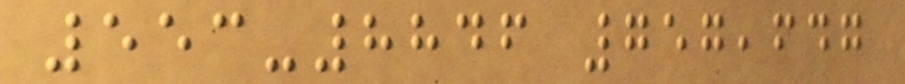553-8846 757,647
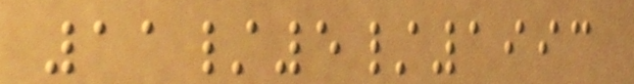11/5/1993
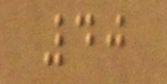40
